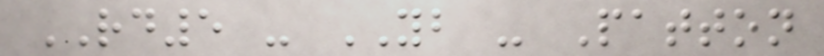RD5 - YB - Patton
